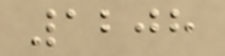1208
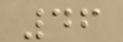46
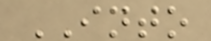INTO
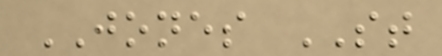JONES ST
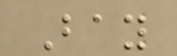Bay
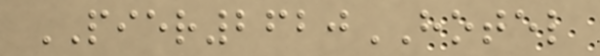PIER2620HOTEL
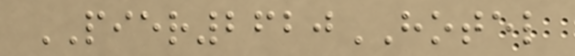PIER2620HOTEL
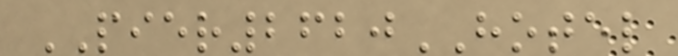PIER2620HOTEL
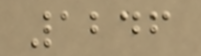1246
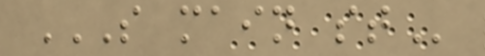S MAIN ST
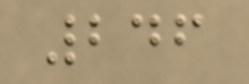246
